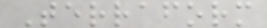Terraform
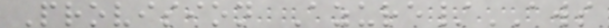Provision Azure/AWS
